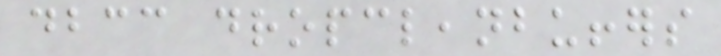dbcc dropcleanbuffers
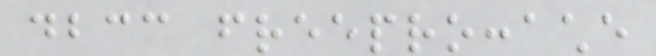dbcc freeproccache
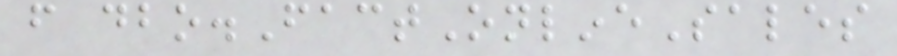from dbo.FactOnlineSales
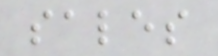sales
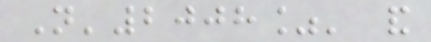N'2008%' and
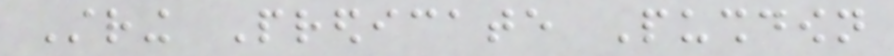String Predicate Pushdown
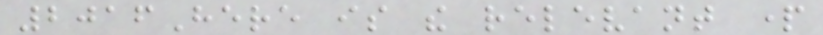2016Here is the relevant part
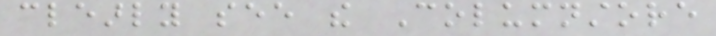clearly see the Columnstore
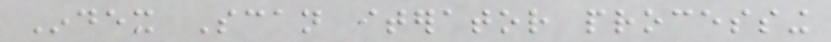Index Scan iterator processing
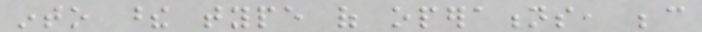into these type of operations, because
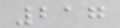217
